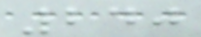240
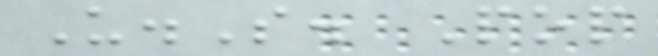U.S. Pop
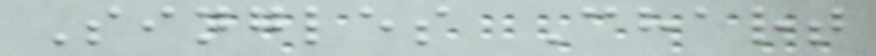Singles Chart
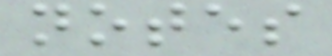notes
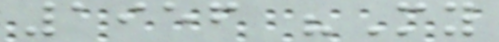1956 "My
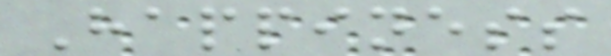Happiness
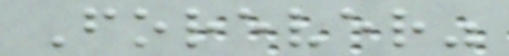Forever"
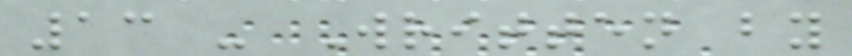13 - Written by
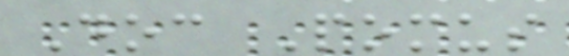Doc Pomus
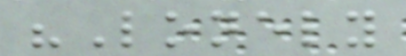"Lonely
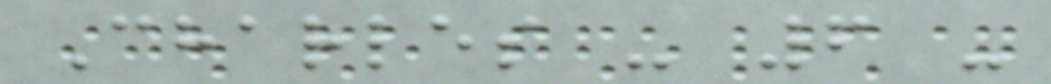Charles - 6 -
